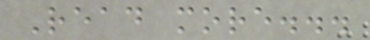Read more...
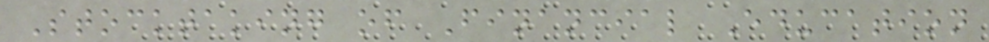Stocktaking of Financial Education
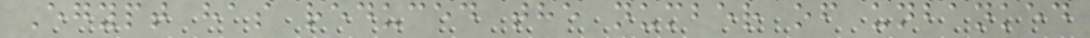Egypt has reduced the number of unbanked
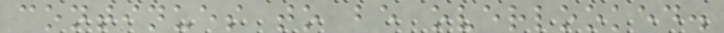continues to be overlooked.
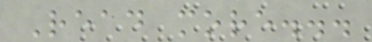Read more...
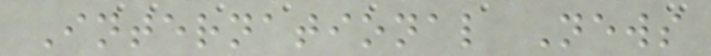International News
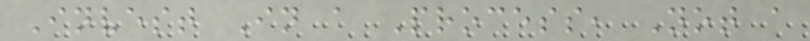Invest In a Process, Not a
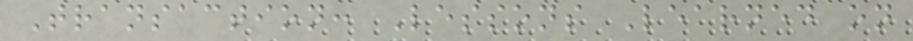Transaction: Lessons Learned on
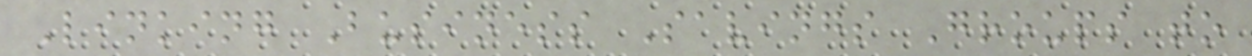Linking Business Savings Groups to
